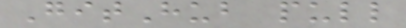GitHub pull
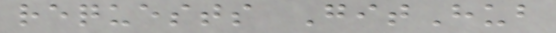requests GitHub
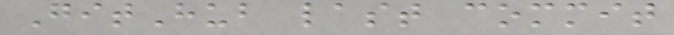GitHub last commit
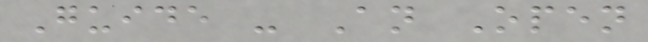Guide - An Open
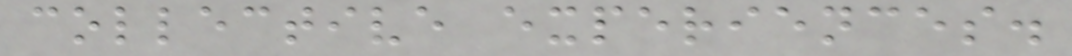collective experiences.
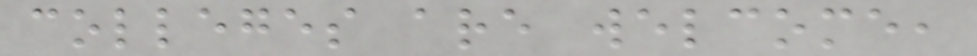colleges are welcome,
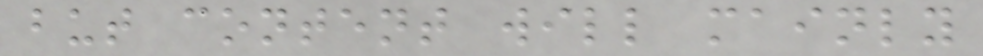but content will mainly
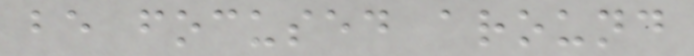be focused around
